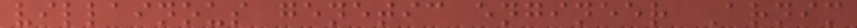villainous genetic engineer Arnim
